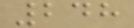248
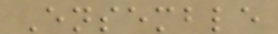Ensemble
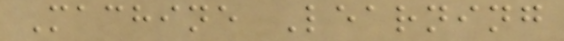Machine Learning
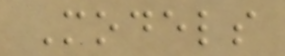Models
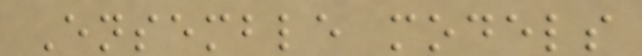Ensemble models
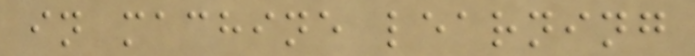in machine learning
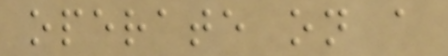operate on a
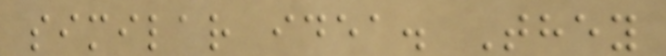similar idea. They
